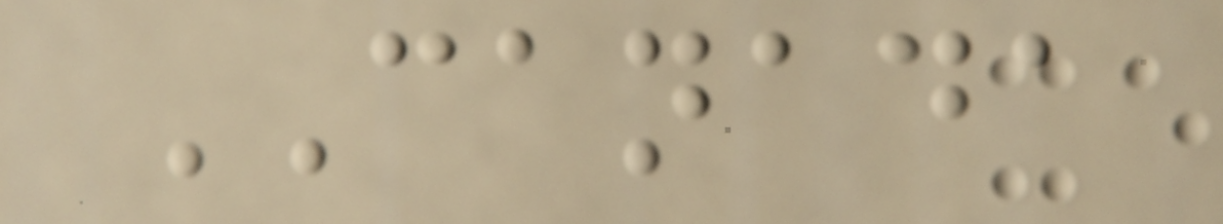CANADA
